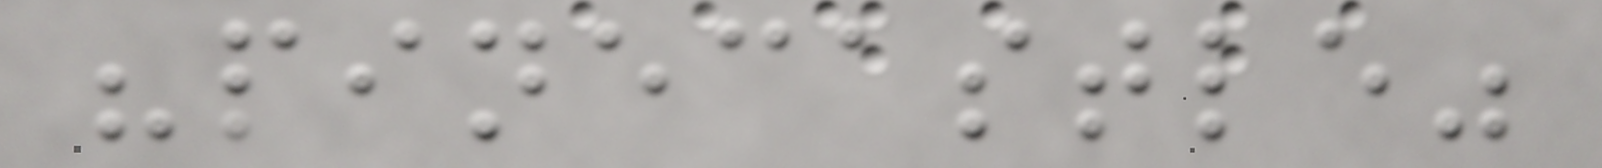"pinecastle"
